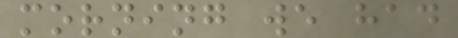morning we had
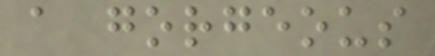a gorgeous
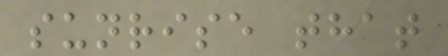sunrise that
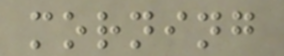morning
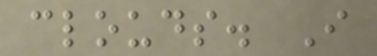clouds. I
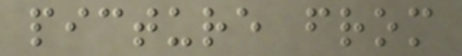picture from
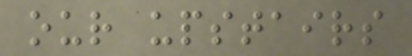our upstairs
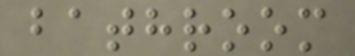bathroom
